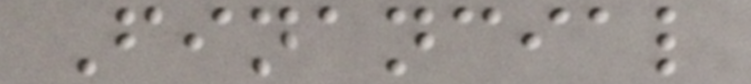Financial
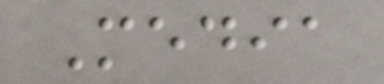Media
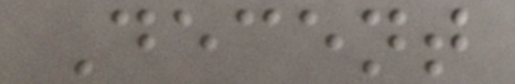Decent
